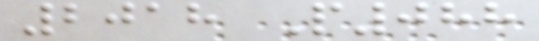2018 P088
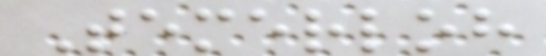Temerloh
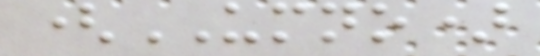(UMNO)
